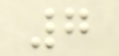7
